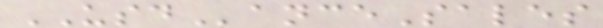USDanceSales
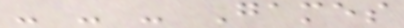- - - Games
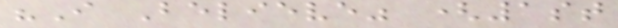"I Believe" (1st
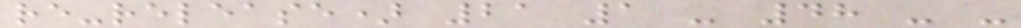re-release) 21 1 - 48 - -
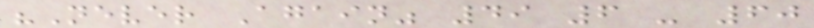"Never Again" 49 6 - 60
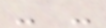- -
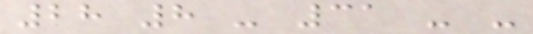28 8 - 31 - -
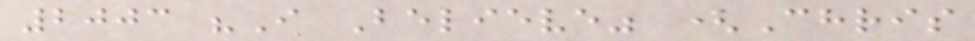2003 "I Believe" (Chris
